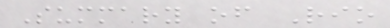Summary of Rio
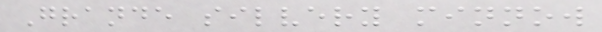Grande silvery minnow
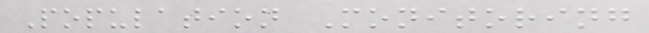Population Monitoring
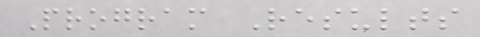Program Results
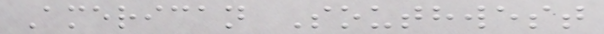American Southwest
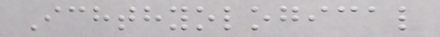Ichthyological
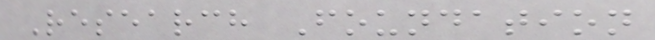Research Foundation
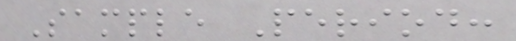Sample Period:
